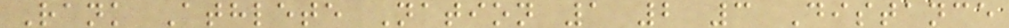Rank Athlete Nation 1 2 3 Distance
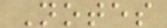Notes
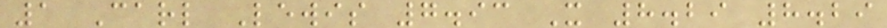1 Carl Lewis 7.93 X 8.29 8.29
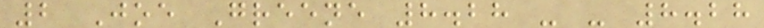2 Joe Greene 8.28 - - 8.28
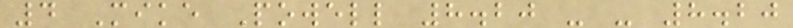4 Mike Powell 8.20 - - 8.20
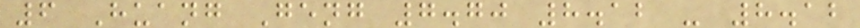6 Huang Geng 7.70 8.12 - 8.12
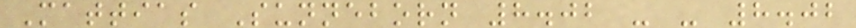Mattias Sunneborn 8.02 - - 8.02
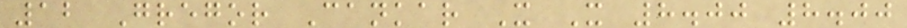12 Gregor Cankar X X 8.00 8.00
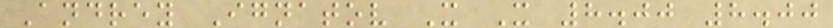Andrey Ignatov X X 8.00 8.00
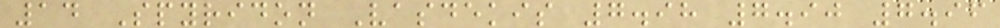14 Spyridon Vasdekis 7.98 7.90 7.96
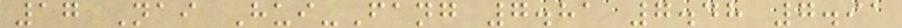17 Nai Hui-Fang 7.81 7.48 7.91
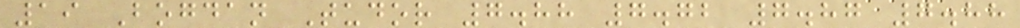19 Bogdan Tudor 7.88 7.72 7.87 7.88
